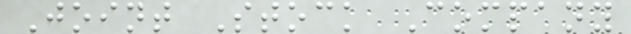Joint Stock Company
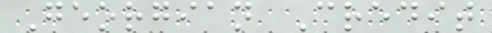Georgian Credit
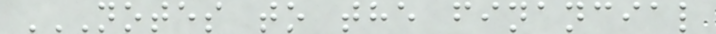NOTES TO THE FINANCIAL
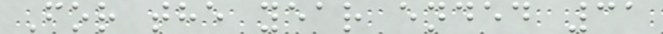For the year ended 31
